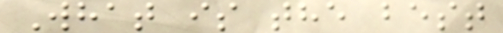What is the best
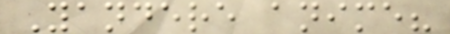Yandere anime?
